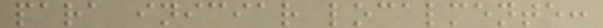para iniciar localmente:
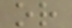or
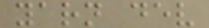yarn dev
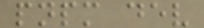pnpm dev
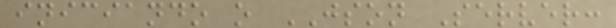iniciando o JSON Server:
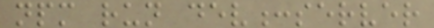npm run dev:server
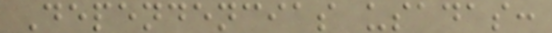Dependencias usadas:
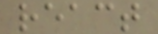react
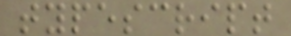typescript
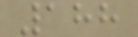188
